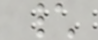\
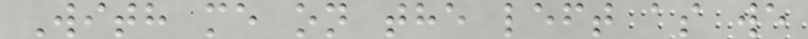With me on the left as we
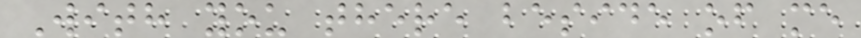With you there beside of me
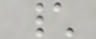\
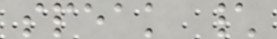speak \
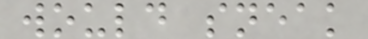would sneak
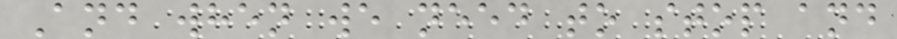And when we need to stop and
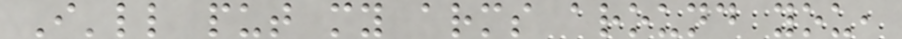I'll put my arms around you,
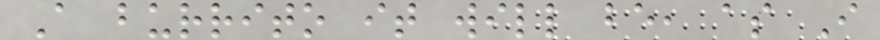A burrito it will be, as I
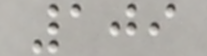109
